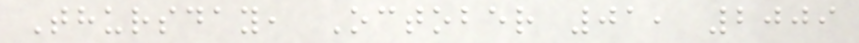Thursday, October 01, 2009
